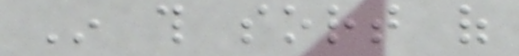In this sort of
